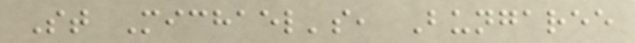St Michael's, Bungaree
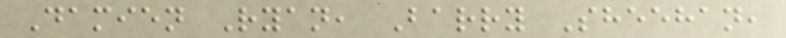Damien Ryan, Barry Sheehan,
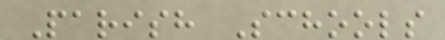Parish Schools
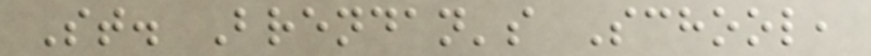St. Brendan's School,
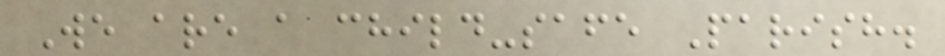We are a child-safe Parish.
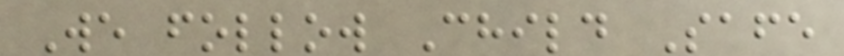We follow Child Safe
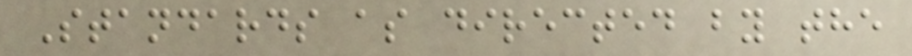Standards as directed by the
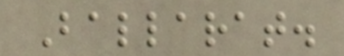Ballarat.
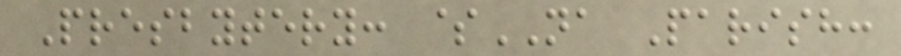Presbytery: $NA Parish:
